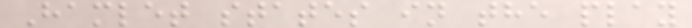Hamlet states in the play
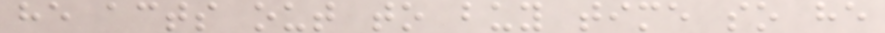he acts out to buy time so he
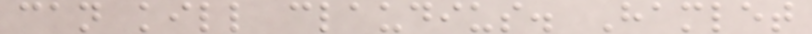can kill claudius. Hamlet
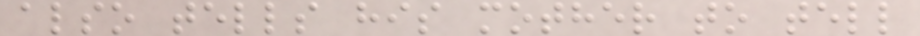also tells his mother to tell
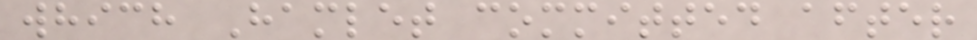which Hamlet committed after
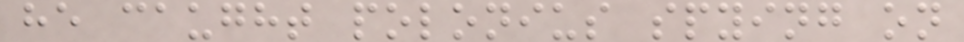he caught polonius spying on
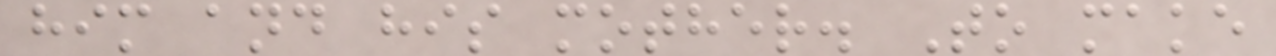him and his mother. To make
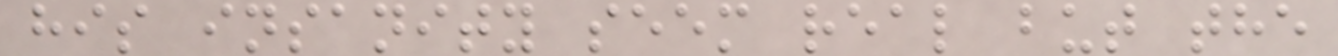his insanity seem real but the
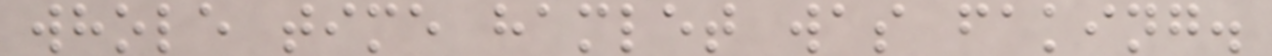whole time hamlet was faking.
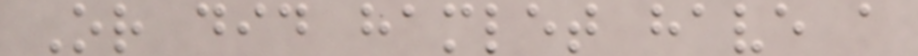Or did hamlet have a
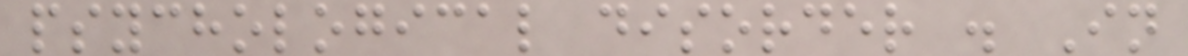psychological disorder . In
